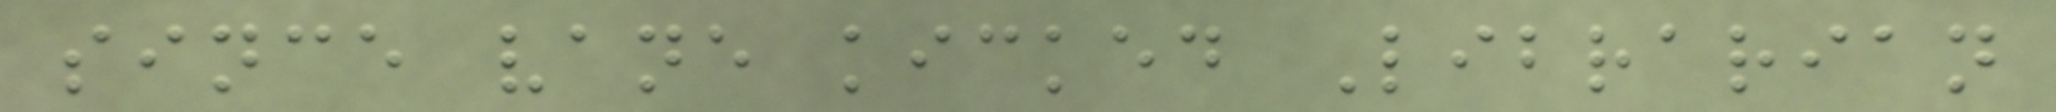since vane kicked Librarian
